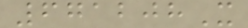671208X
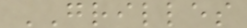GRILLES
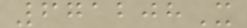671208X
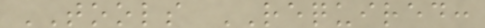TOOLS REQUIRED:
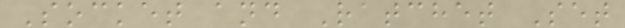Socket and Ratchet Set
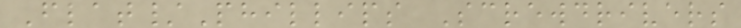Flat/Phillips Screwdrivers
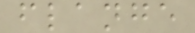flange
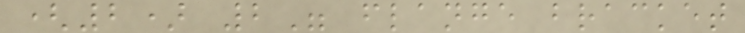(2) 2" flange bracket
